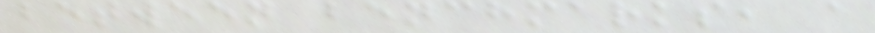between benchmarks, a
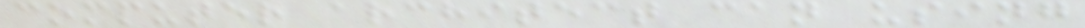computer architect can using
